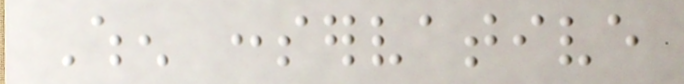When conservative
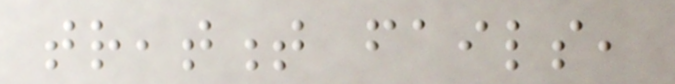treatment fails,
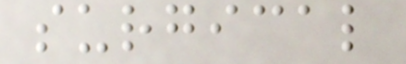surgical
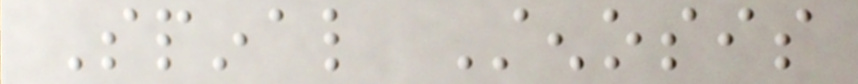Spinal Stenosis
